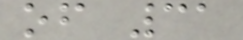of 31
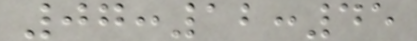07:12:45
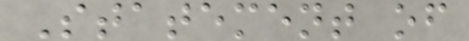Statement of
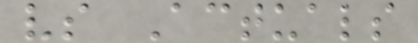vs Actuals
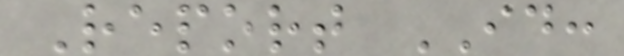Report ID:
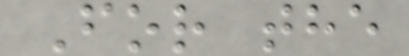For the
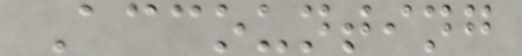Accounting
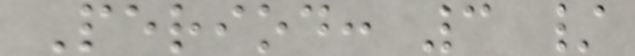Period: 3 /
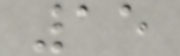15
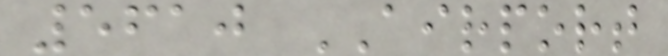5610 AIRPORT
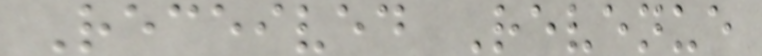Received Revenue
